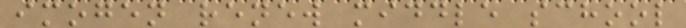imogen renew middle school
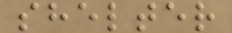shelter
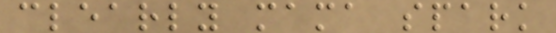clearly mama spark
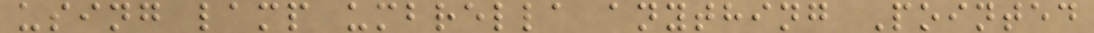using lamp umbrella anything Pointed
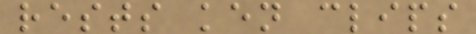rests ken clips
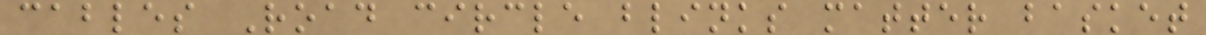cables Road circle blinks matter basket
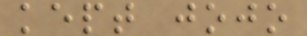kept jojo
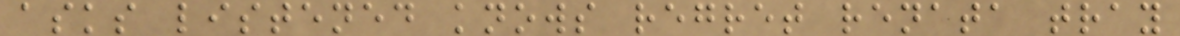asks listened knows regret renata tray
